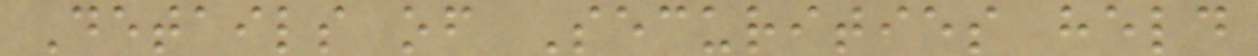Details of Securities held
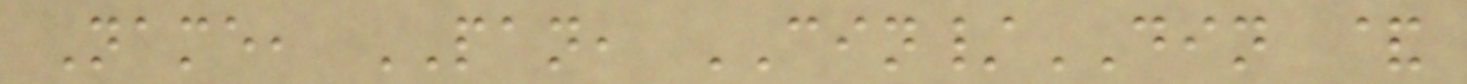Name, PAN, CIN/DIN &
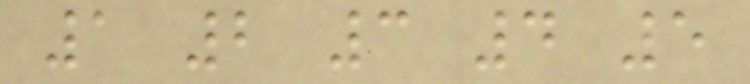1 2 3 4 5
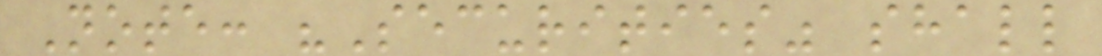Note: "Securities" shall
